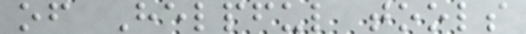of Helpful tools
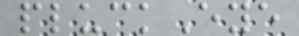pluckEye
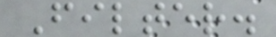Filter.
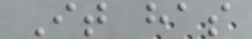It has
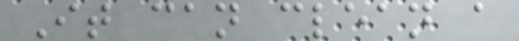It can clean a
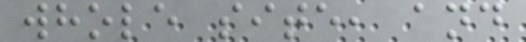whole site, and
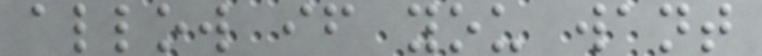allow if you want
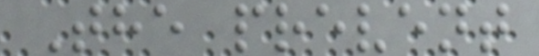The prevent
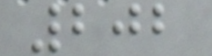202
